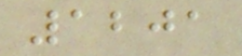1201
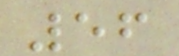56
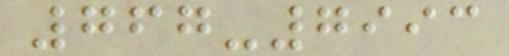767-7993
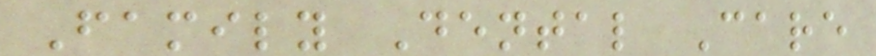Family Dental Care
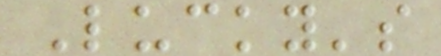Lucky's
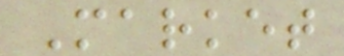Market
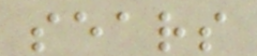sears
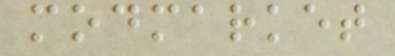modmarket
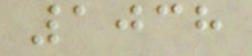1038
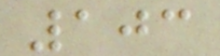103
